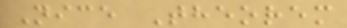Nice Theorem
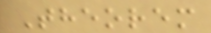Theorem
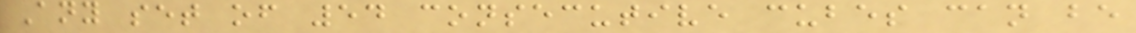Any set of 54 consecutive cubes can be
